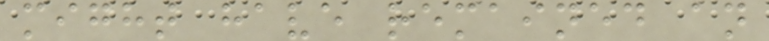might have remained an
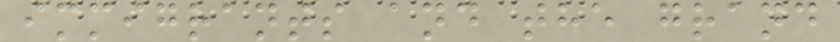immigrants and the grand
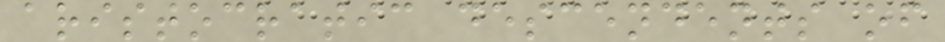aristocratic descendents of
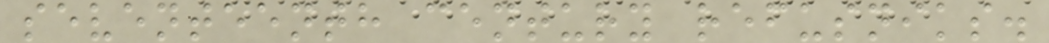seventeenth century refusniks.
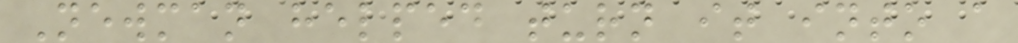Newman helped turn it into a
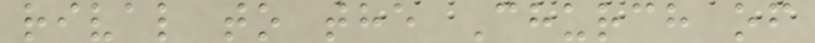rival to the Church of
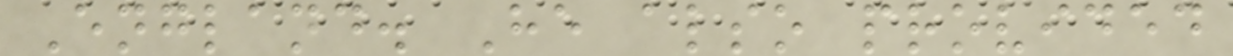England. He also provided
